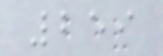259
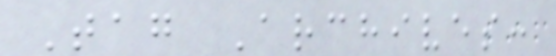Tag Archives:
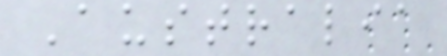Australia
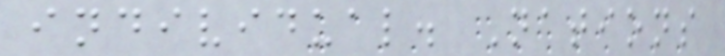individual. Nations
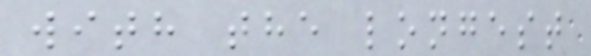with the longest
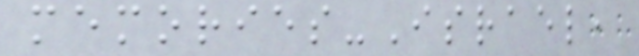memories-Israel,
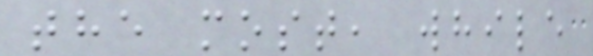the most, while
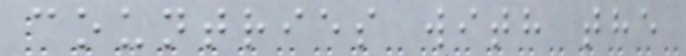countries with the
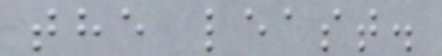the least.
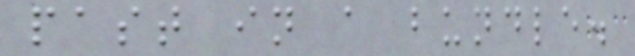past in a bundle.
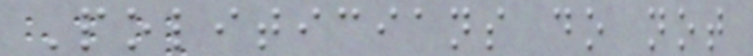Politicians do not
